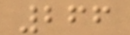266
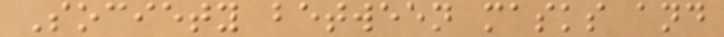Society between masks and
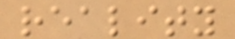reality
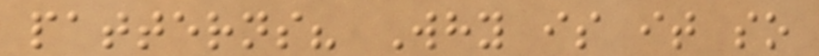patterns? Why is it so
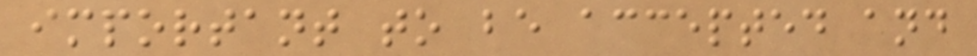important to be accepted and
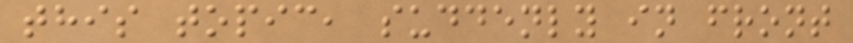this topic, suddenly in front
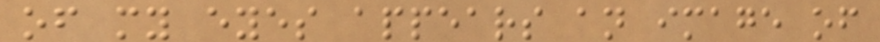of my eyes appears an image of
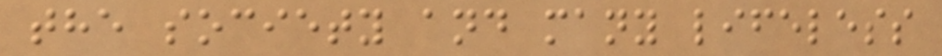the society and many lifeless
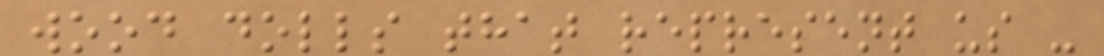wood dolls that represent us -
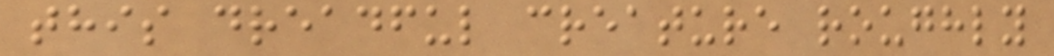this dreadful creature roughly
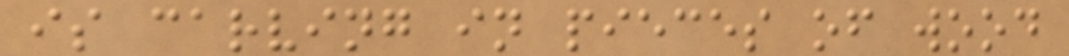is carving in pieces of wood
